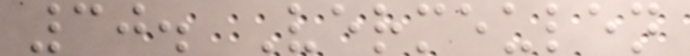30. Vermeulen
